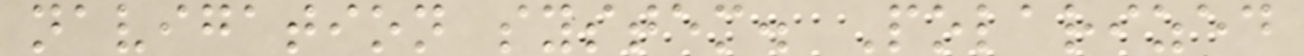navigation system. Polarized
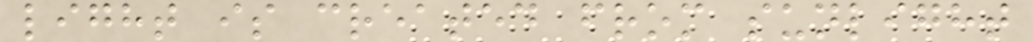light is created from sunlight
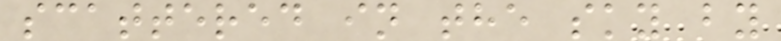scattered in the sky by
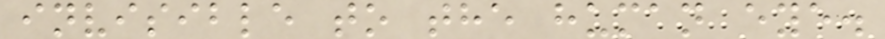invisible to the human eye.
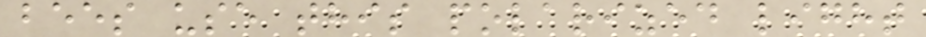bees use this polarized light
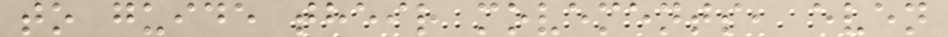to guide their movements, even
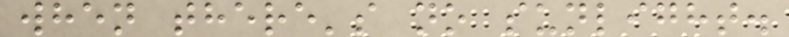when there's no sunlight.
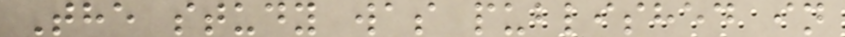The study was published in
